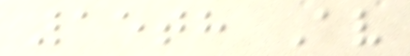15th Av
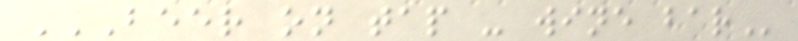BEER ON TAP - WINE BAR
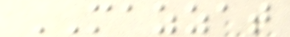MAZZAT
